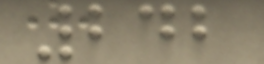242
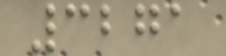3271
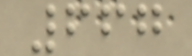667
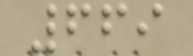669
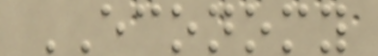ECONOMY
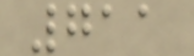711
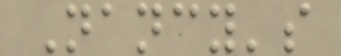Nancy's
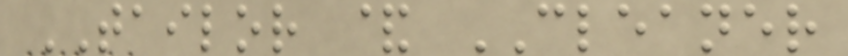TAILOR & CLEANER
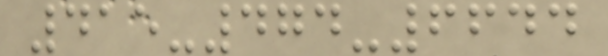415-474-6644
